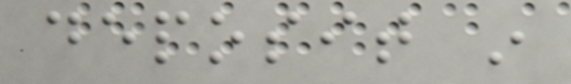deposit in
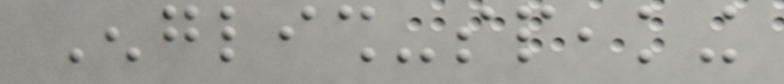English-speaking
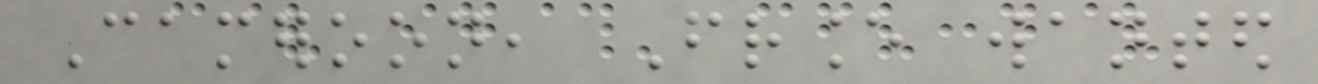Cameroon, France wanted
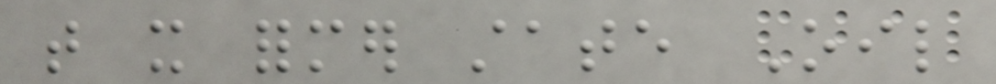that it former state Oil
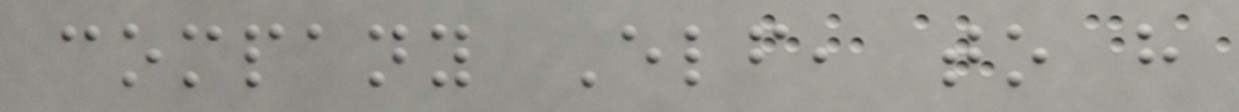company Elf, to have
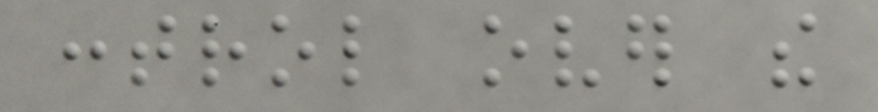control over the
